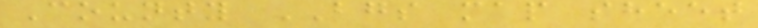County BGS map sheet
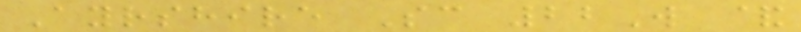Ayrshire Sc 22W &
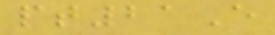pt21E
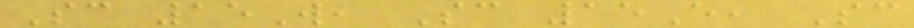Sc 15W, Sc 15E, Sc
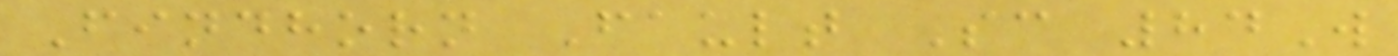Findhorn Fault Sc 84W
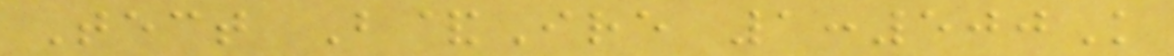Tect B&Ire 1:500K
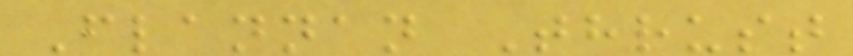Flannan Thrust
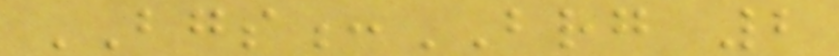BGS:BRG 2
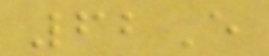62E
